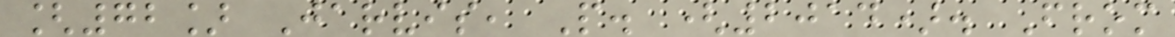[72] Jarvis, P. (2014). From
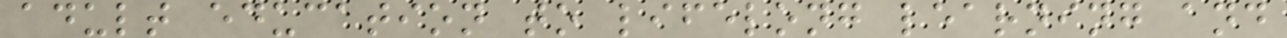adult education to lifelong learning and
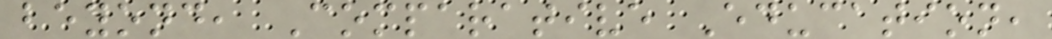beyond, Comparative Education,
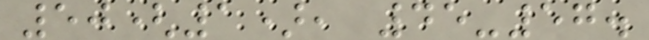50(1), 45-57.
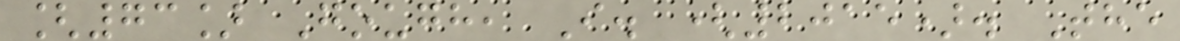[73] Gough, I. (2015). The
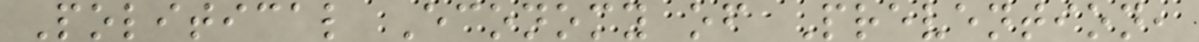Political Economy of Prevention,
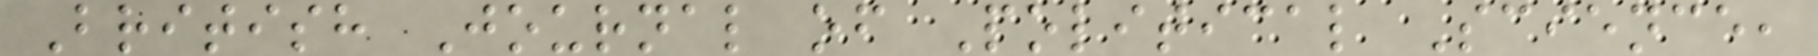British Journal of Political Science,
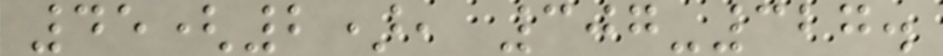45(2), 307-327.
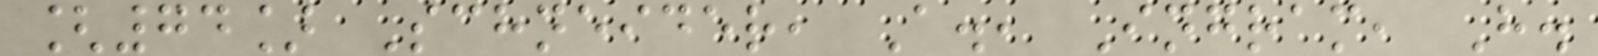[74] Schneider, A., Ingram, H.
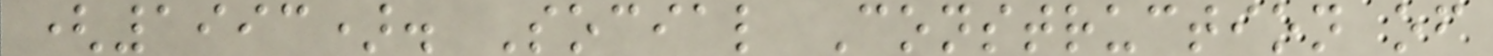(1993). Social Construction of
